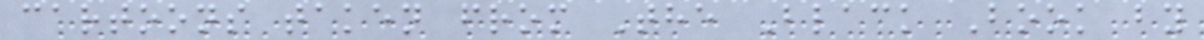cartoons taken from The Black Book by
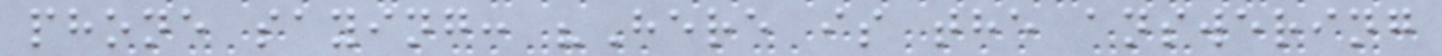phone saying: "Here is the answering
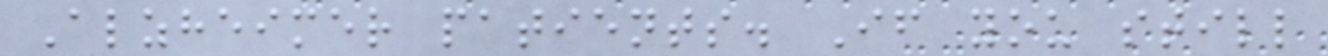Alzheimer patients. If you still
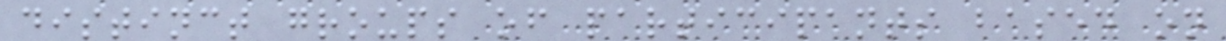distinct groups of participants based on
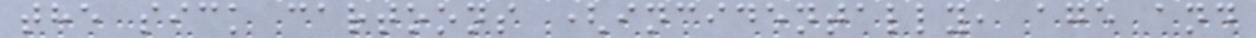the sick cartoons (incidentally, age and
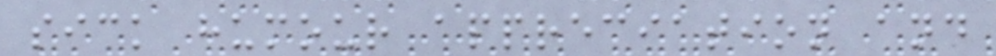sick humour appreciation and
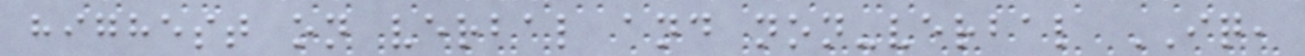highest on verbal and non-verbal IQ,
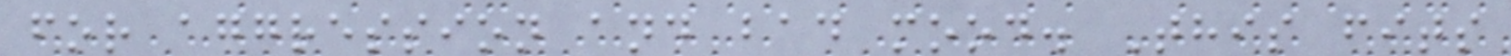for aggression and bad mood. This fits
